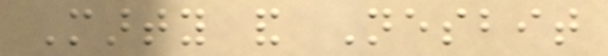Marty and Nesbit
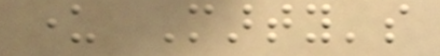under Marty's
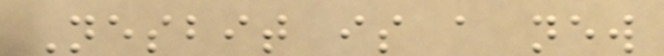Nesbit is a new
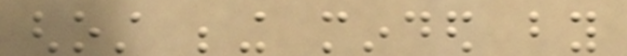ghost being minded by
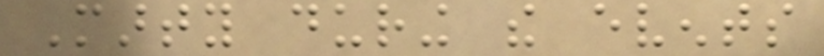Marty during the events
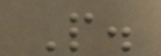People.
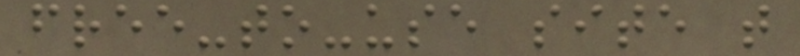free-to-use site that
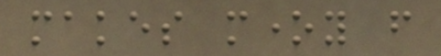makes money from
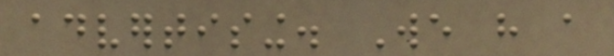advertising. We have a
